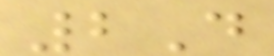2D
